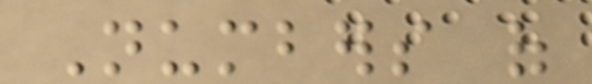Numbers of
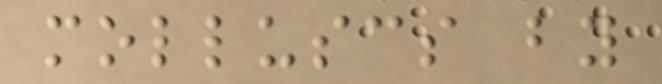molluscs by
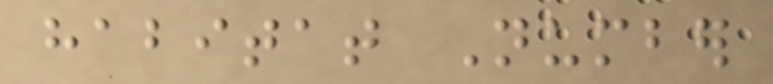habitat Number
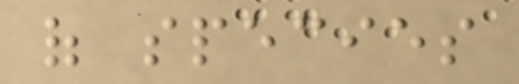of species
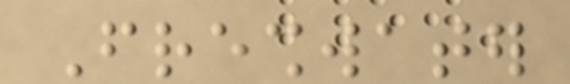Freshwater
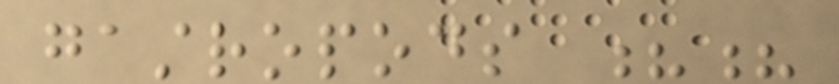gastropods ??
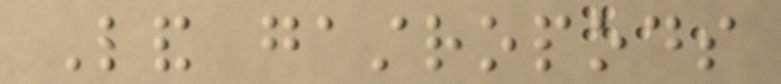Land gastropods
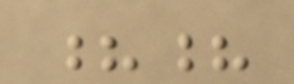??
